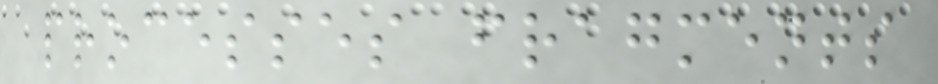processes fragments
